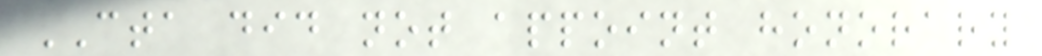CTA did not appoint honorary
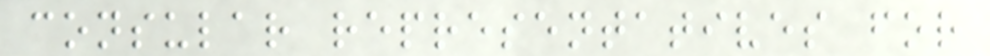consular representatives for
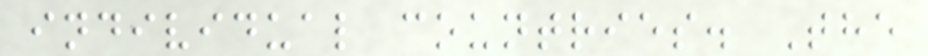individual countries. The
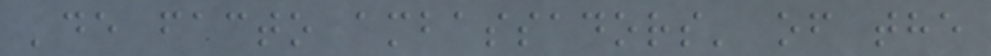'de facto ambassadors' of the
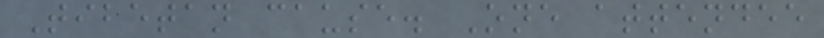Tibetan cause. One attendee
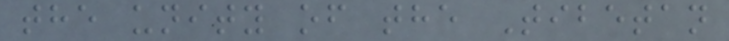the unity of the Tibetan
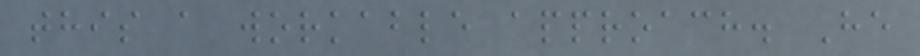this a workable approach. He
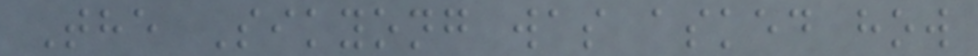The Sikyong was asked how
